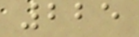225
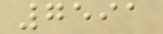7591
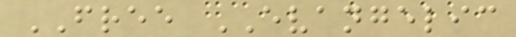FREE EVANGELIC
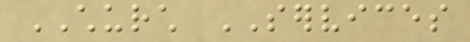CHURCH SERVICES
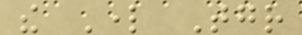the Lord Together
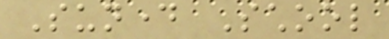Sunday School
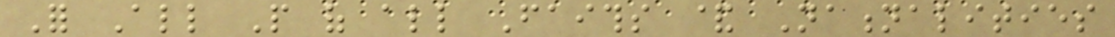For All People of all Faiths & Nationalities
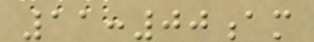11:00am
